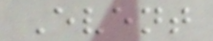Event
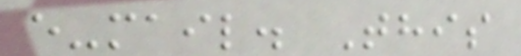e-mail. This
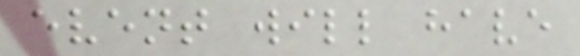event will have
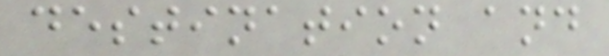destination and
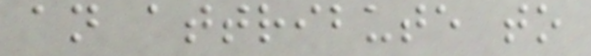an attribute to
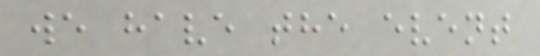we have the event
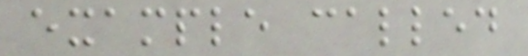example called
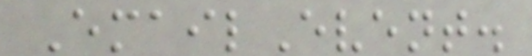EmailEvent.
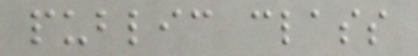public class
